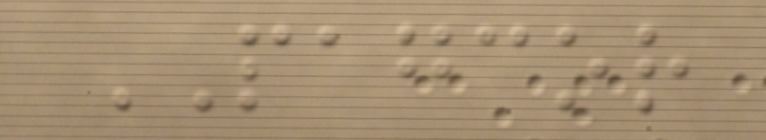PAGCOR
